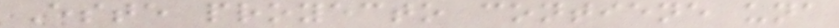Este proyecto contiene una
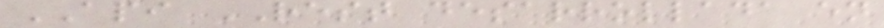API REST desarrollada en
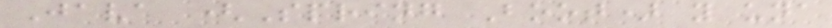Java (Spring Boot) y una
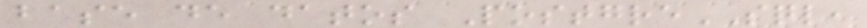base de datos PostgreSQL,
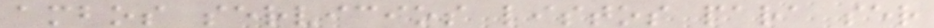ambos servicios listos para ser
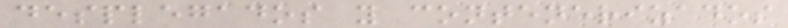desplegados y contenerizados
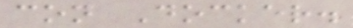con Docker.
